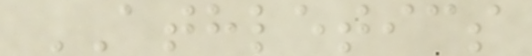ATHLETICS
